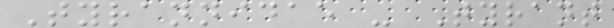Tyrannidae - Tyrant
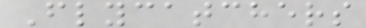Flycatchers
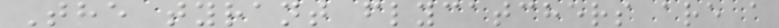The tyrant flycatchers are a
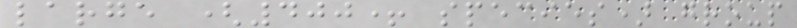large (400+ species) group
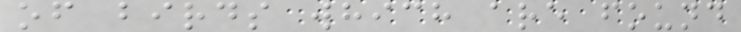of birds which are found
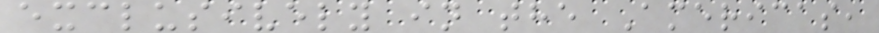exclusively in the Americas,
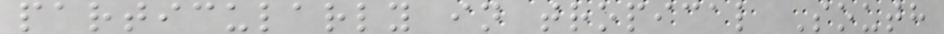particularly in tropical South
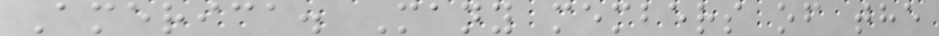America. Many members of the
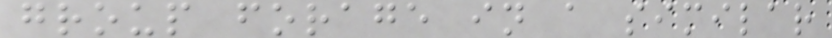group forage in a similar
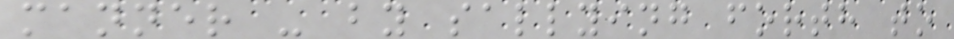manner - by sallying forth to
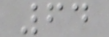64
